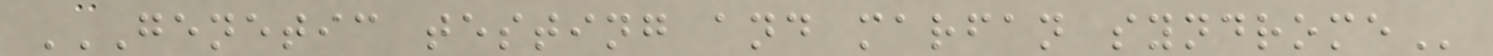GENETIC TESTING AND MARFAN SYNDROME
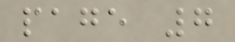page 7
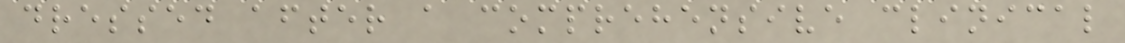dressed after a comprehensive clinical
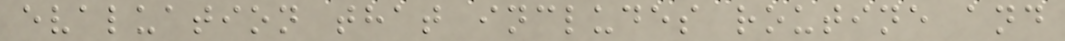evaluation that includes routine and
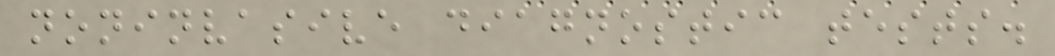noninvasive diagnostic tests.
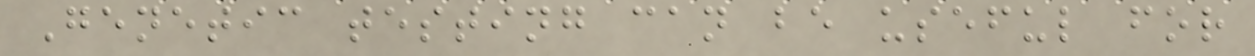Genetic testing can be useful for
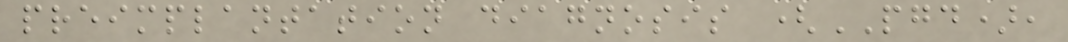preimplantation diagnosis (PGD),
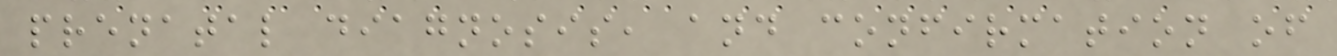prenatal diagnosis, and confirmation of
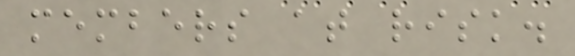members at risk.
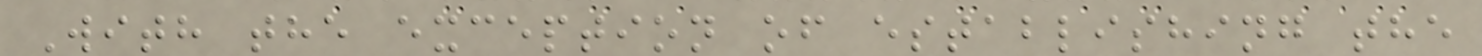With the exception of establishing the
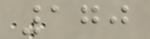170
